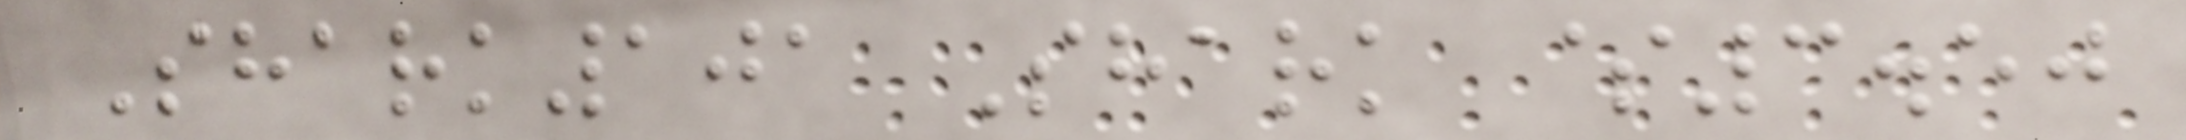Shark101 Shark $3.50
